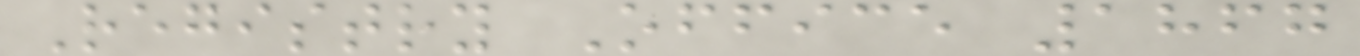Registry Office 1867
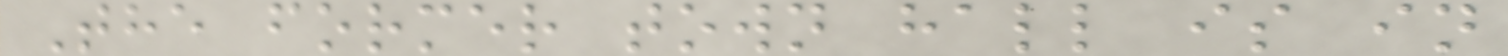The former town hall is in
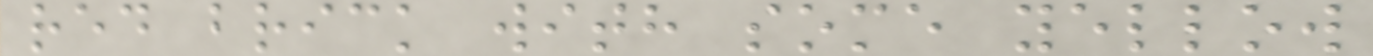red brick with some yellow
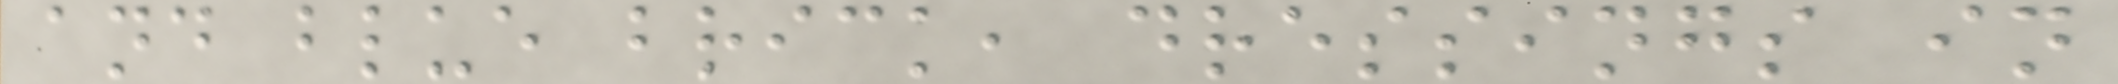and blue brick, dressings in
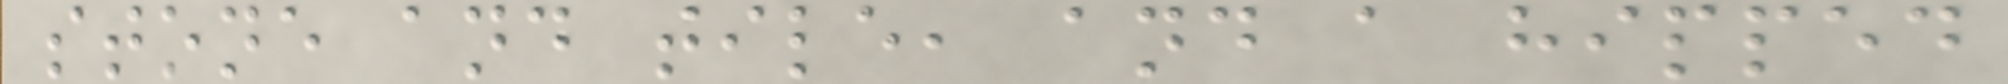stone and tile, and a hipped
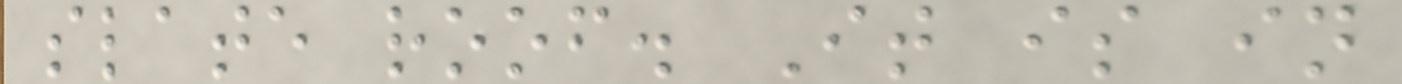slate roof. It is in
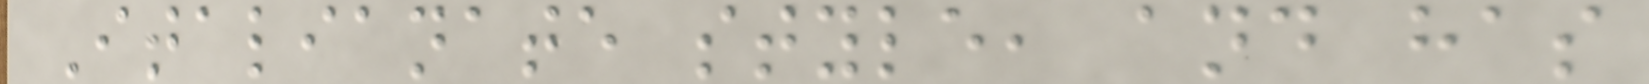Italianate style, and has
